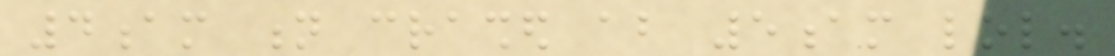4am n crashed about 5am lol.
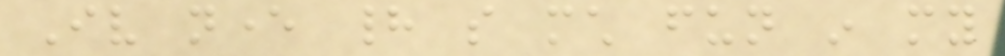Iv never had so much fun in my
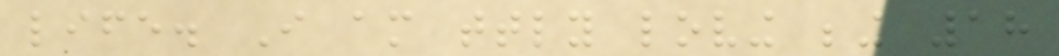life. I am ttly loving being 18
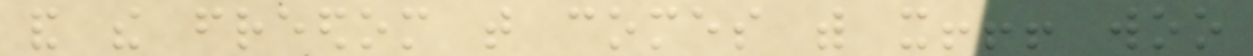and the freedom that comes with it!!! woo
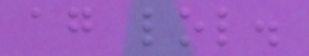again lol.
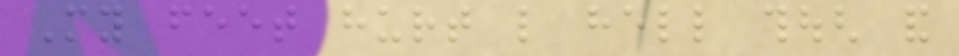My feet hurt like hell though and
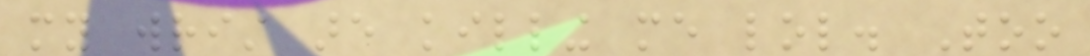my wrist are killing me lol. Too
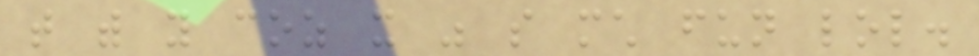that with you coz it was so much fun lol.
